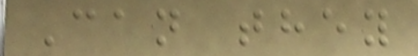Can they
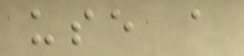use a
